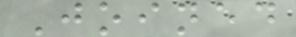Joined
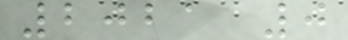2021 0
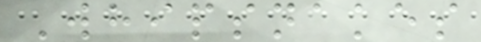Whipsnakes
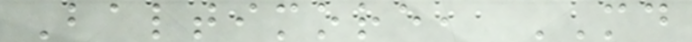Baltimore, MD
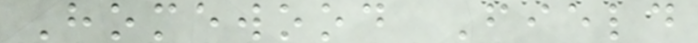Homewood Field
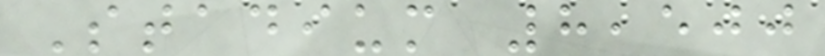Stadium 8,500
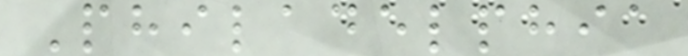Philadelphia
